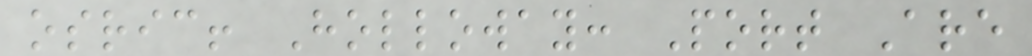osric! Holloway: Port Are
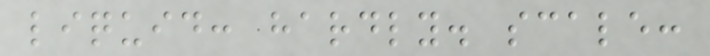liquid: hardly. scale:
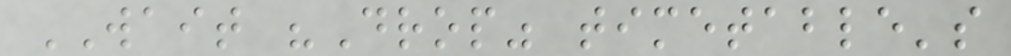WAIT "Drop" timetable's
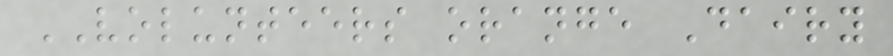VOLUNTEERS orange Dairy
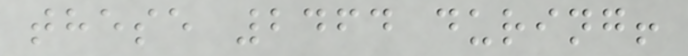these 2464 during!
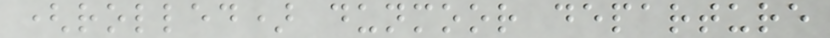(rolled) dunmoor departure
